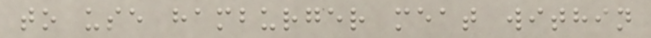to use hamburger meat within
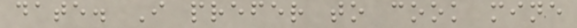date. I prefer to cook mine
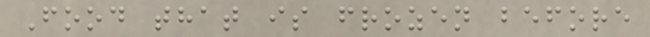Food that is frozen before
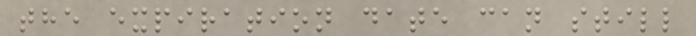the expiration date can still
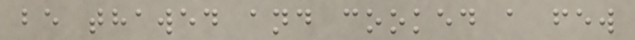be thawed and cooked a few
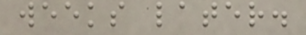weeks later.
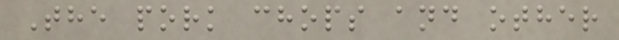The pork chops and other
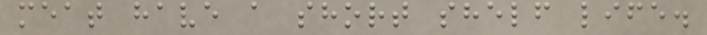meat have a short shelf life.
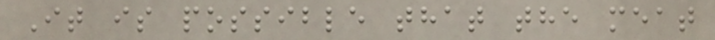It is possible that the meat
